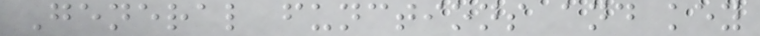General functions and key
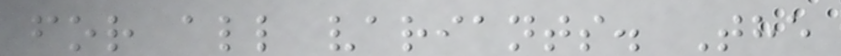for all variants. The
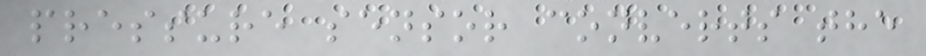pressure sensor converts the
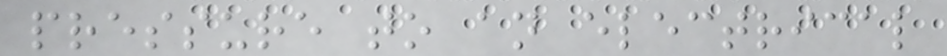pressure to an electrical
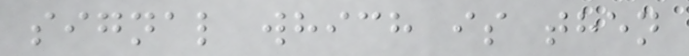signal which is then
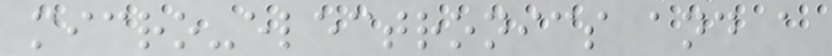micro-electronics and a
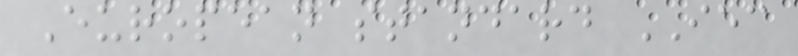European standard IEC
